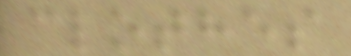clothes
